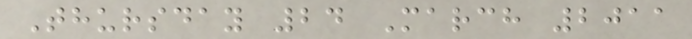Thursday 24 March 2011
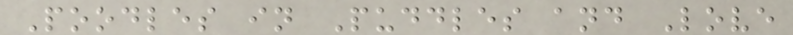Poodles in Puddles and Love
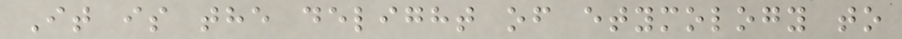It is the delight of etymology to
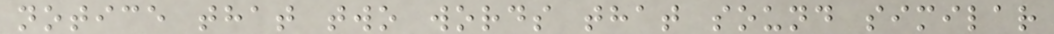notice that two words that sound similar
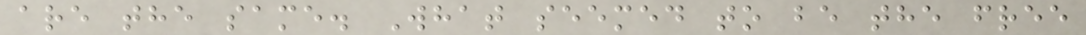are the same. What seemed to be the free
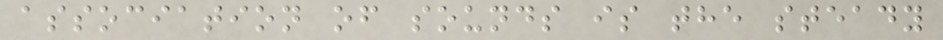association of sounds is the steady
